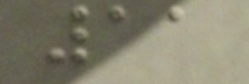11
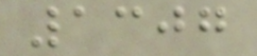1307
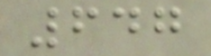647
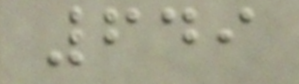649
